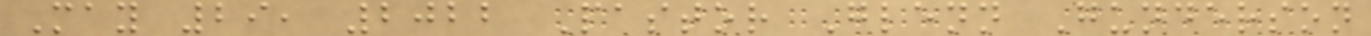May 29, 2022 Pastor Glenn Gunderson
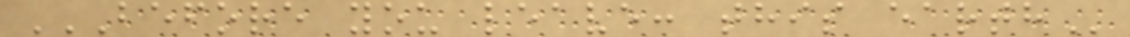BEFORE YOU LEAVE: THIS EARTH
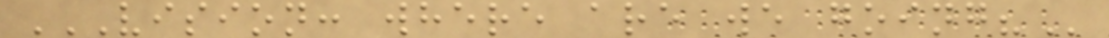VISION: WHERE ARE WE GOING?
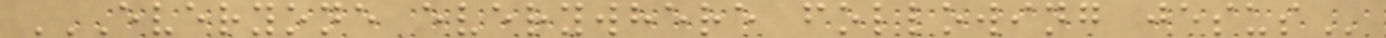EVERYONE EVERYWHERE FOLLOWING JESUS
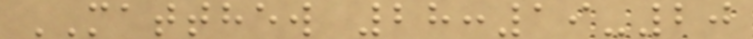MATTHEW 28:19-20
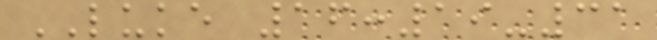LUKE 16:19-31
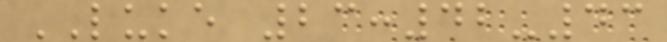LUKE 23:42-43
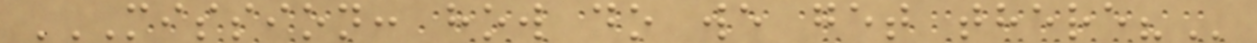MISSION: HOW DO WE GET THERE?
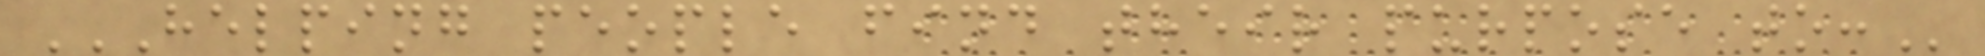HELPING PEOPLE FIND THEIR PURPOSE TO:
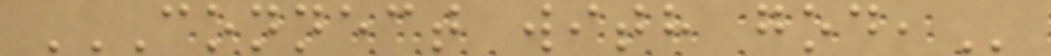CONNECT WITH GOD,
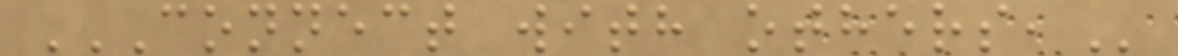CONNECT WITH OTHERS,
